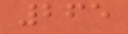265
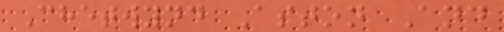Chetwynd Aston And
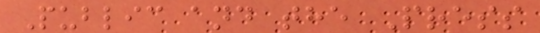Public and the Press
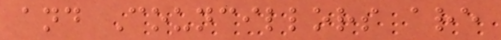and Councillors are
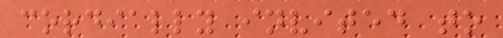cordially invited to
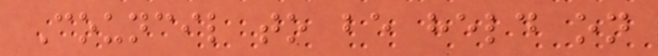Council to be held on
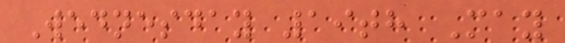Wednesday 19th May
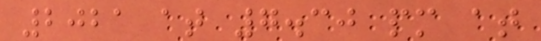2021 at 7.30 pm at
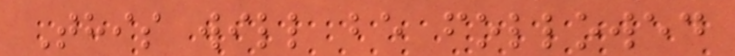This will be followed
